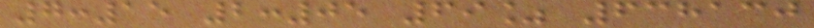7:15 2:05 69% 638130
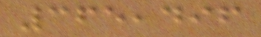365,496
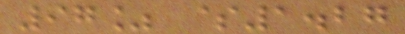97% $1.27
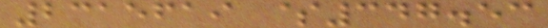2315619 $347.53
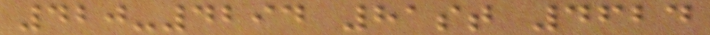420-4294 81st 4624
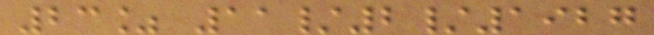23% 11/2/1927
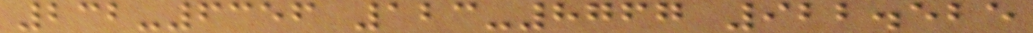232-6356 123-8767 922.525
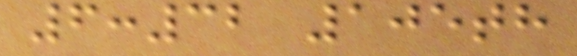6:32 105th
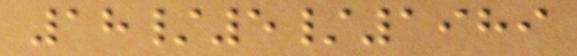18/5/1989
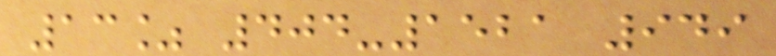13% 404-1521 949
